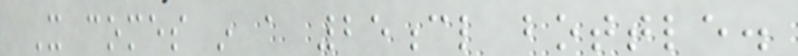It comes in a 25cl bottle.
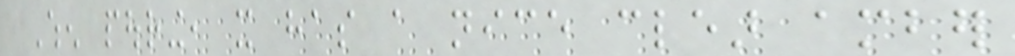When pouring, it has a nice clear amber
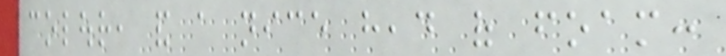colour, and a nice head of foam:
